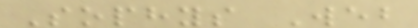Sophys Web
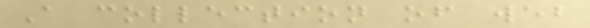A collection of web
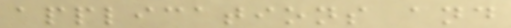applications and
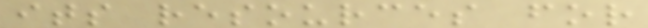its resources for
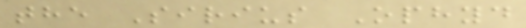the Sirius Ophyd
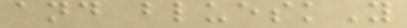and blueskY
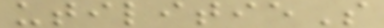utilitieS
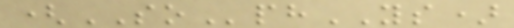(SOphYS)
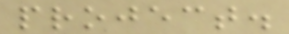project.
